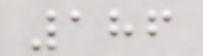186
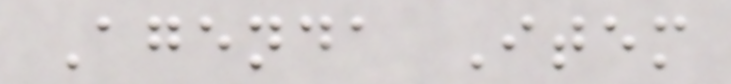Agenda Item
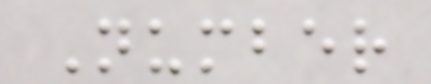Number
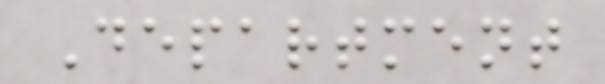Department
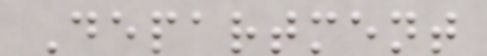Department
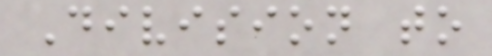Division to
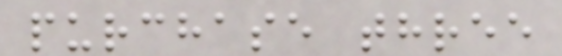purchase three
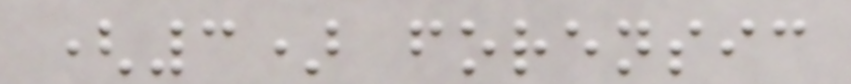(3) forensic
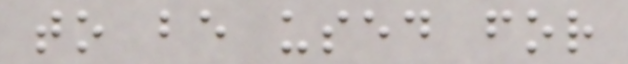to be used for
